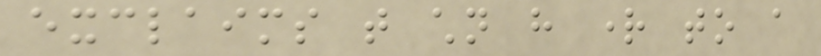exclaims that children have right to a
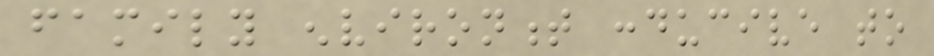family environment conducive to
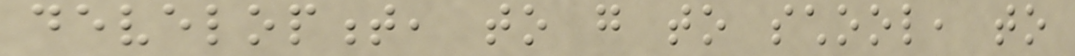development, to go to school, to
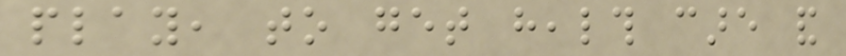play, to get health care and
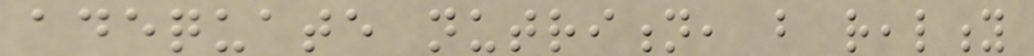adequate nutrition, but reality
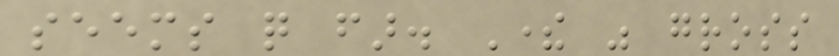seems quite far. There was gross
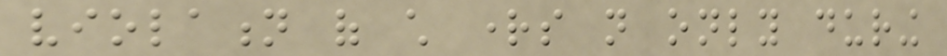violation of child rights not only during
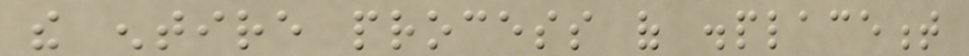the entire process of displacement
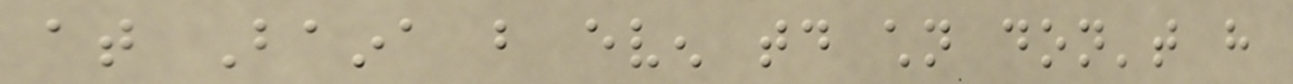at Baina but even today children don't have
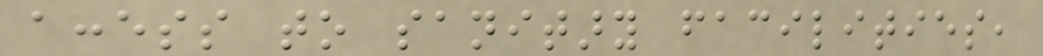access to sanitary facilities,
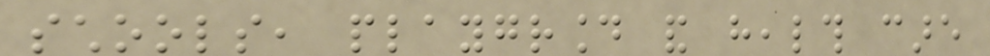schools, playground and health care
